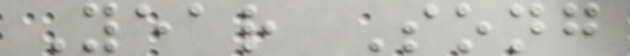Year Song
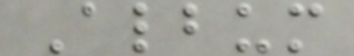Album
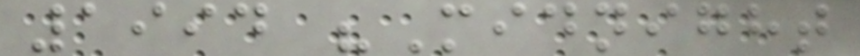1994 "Midnight
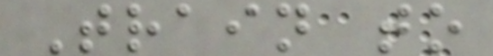Train to
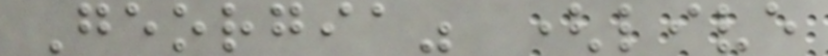Georgia" (live
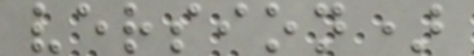version)
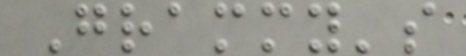Grammy's
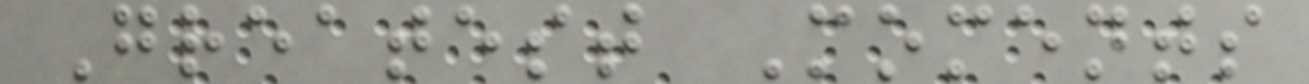Greatest Moments
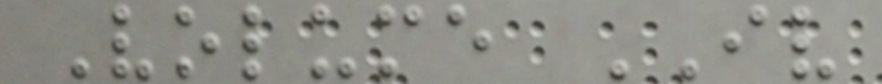Volume IV
